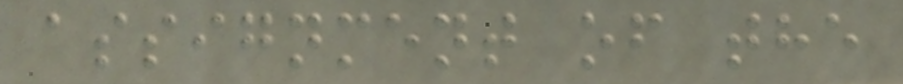assignment of the
